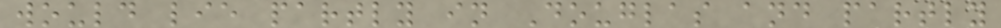would lie partly in Douglas and partly
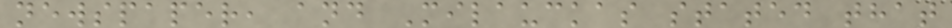newspaper, and Milauckas stated that
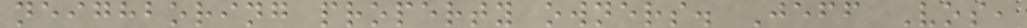neighboring property owners. Jeff Vos,
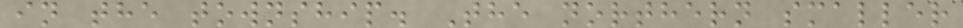in the township. The northern smaller
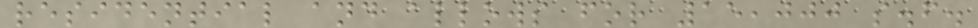residential and allows for 15,000 s.f.
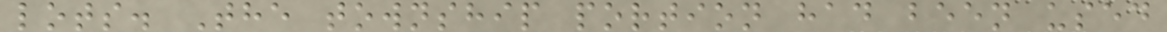lots. The township portion had been used
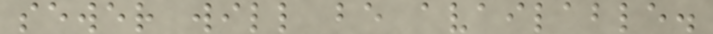sewer will be available.
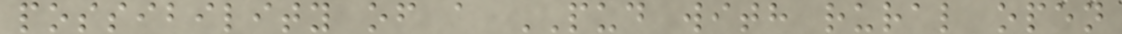possibility of a PUD with rural open
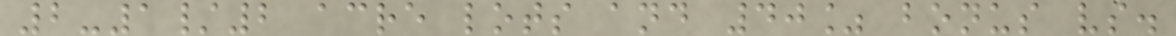2-1/2 acre lots and 40% bonus vs.
